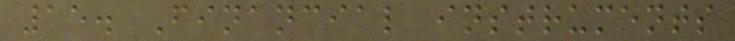15. Financial instruments
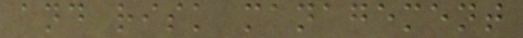and risk management
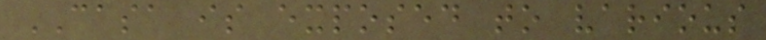CASA is exposed to various
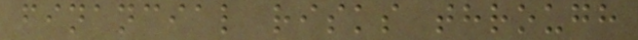financial risks through
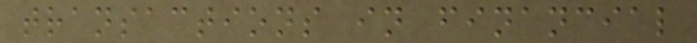transactions in financial
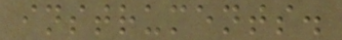instruments.
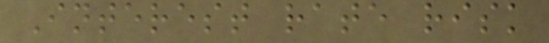Interest rate risk
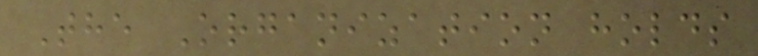The Organization holds
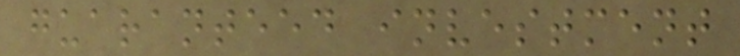guaranteed investment
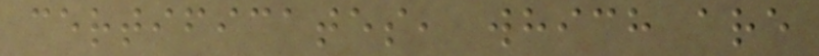certificates, which are
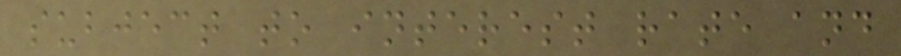subject to interest rate and
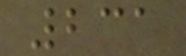231
